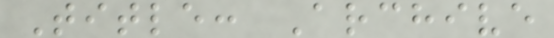Title: Archive
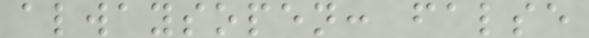alwaysopen: false
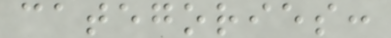categories:
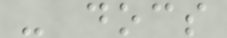- docs
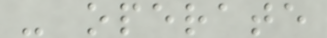- operate
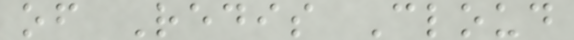of Redis Cloud
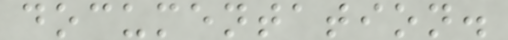documentation.
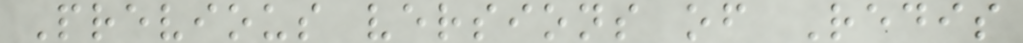Previous versions of Redis
